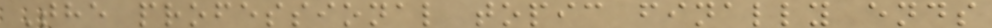The professional topic finally ends
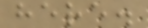here.
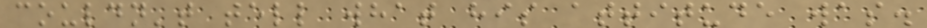couldn't tell what his attitude was.
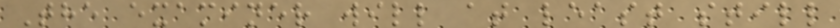The examiner will at least still
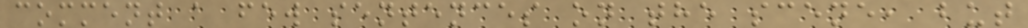comment a few sentences on the scene, but
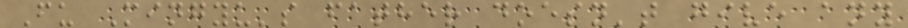Fu Mingyu's father doesn't give any
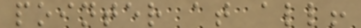pointer at all!
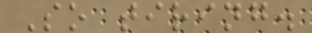So tiring.
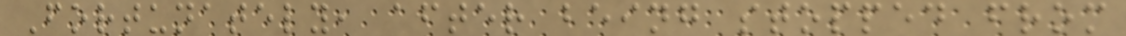Fortunately, after being stopped from
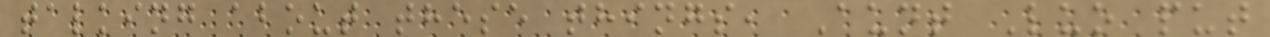talking about these things, Aunt Luo put
